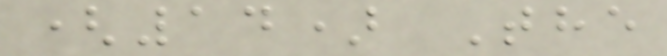(14) The
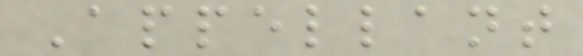Appellant
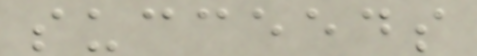succeeds
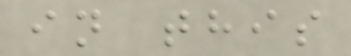in this
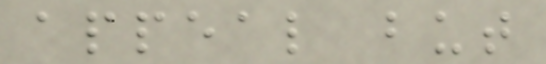appeal but
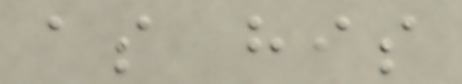as his
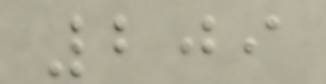209
